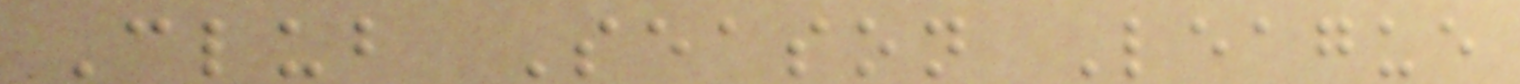Club Season League
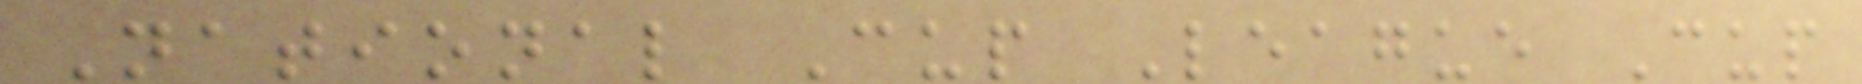National Cup League Cup
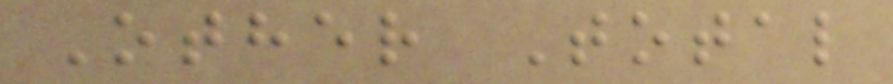Other Total
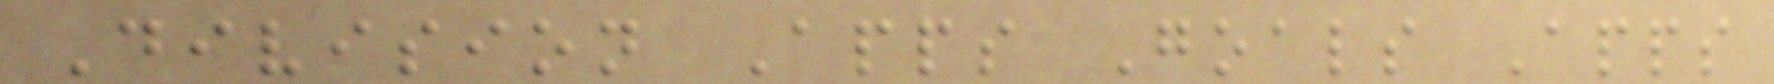Division Apps Goals Apps
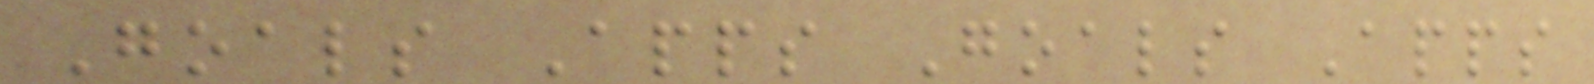Goals Apps Goals Apps
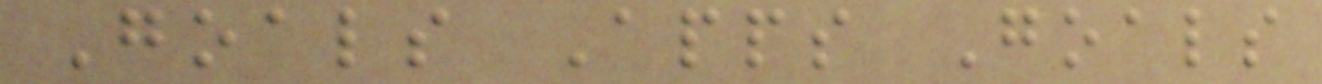Goals Apps Goals
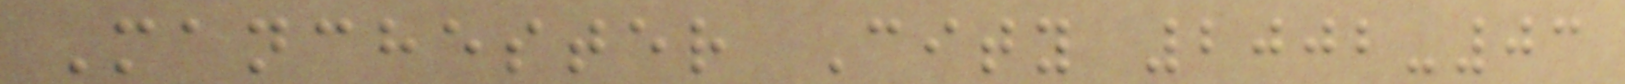Manchester City 2002-03
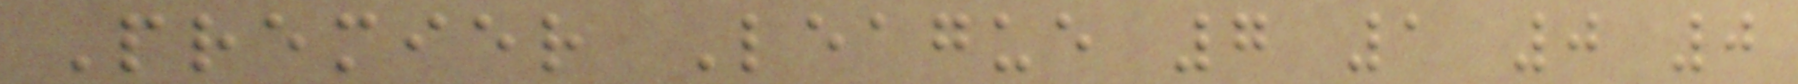Premier League 7 1 0 0
